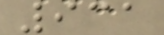931
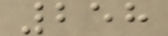258
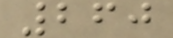260
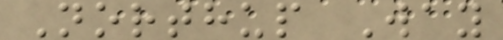Northup Way
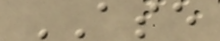ASE
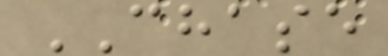CHASE
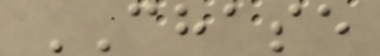CHASE
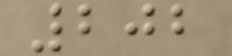202
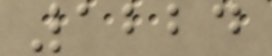1224
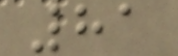81
